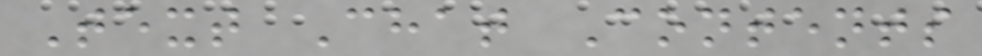Text Chat Contents
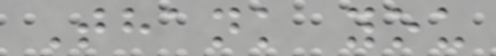Thank you
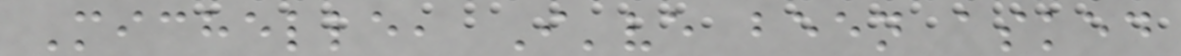Michelle, I've been asked
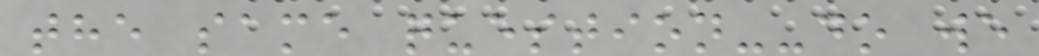the same question--do we
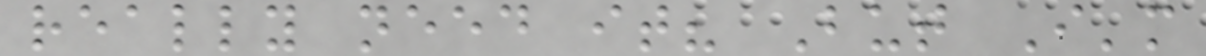really need it? But I'm
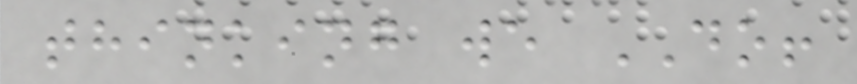thinking we DO!
